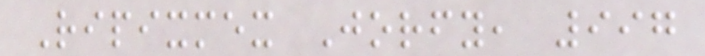Ripixmex Jorfy, 997
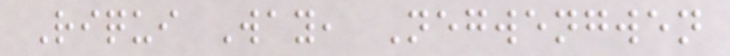Riqui Way, Negwengwen
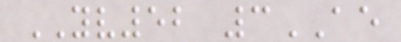YV52 3AE
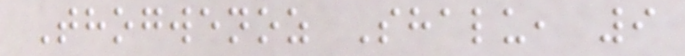Thogwenoz Shalu, 9
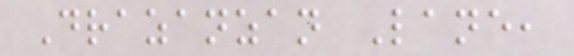Drazanzan Lane,
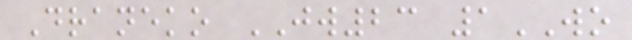Draneko JW23 1WO
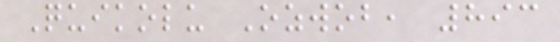Quikolu Ozwob, 893
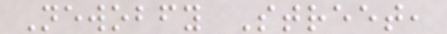Newobfy Street,
